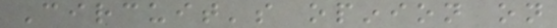Circuit's opinion on
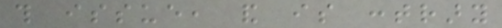this issue, and is contrary
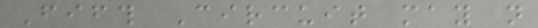Fifth Circuit may not
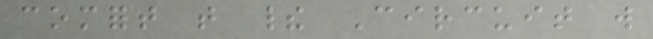comfort that their Circuit will
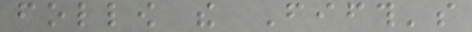follow the Fifth's
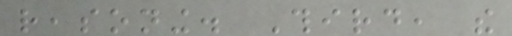reasoning. Third, the
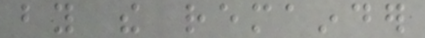by the remainder
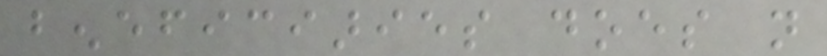beneficiaries does not
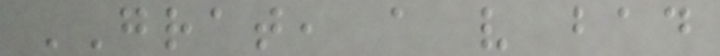GRAT, a very bad
